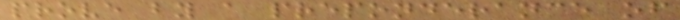prove by a preponderance of
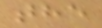the
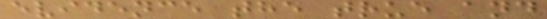evidence the true and
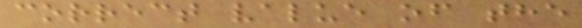correct value of the
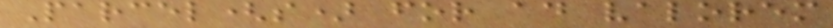Parcel(s) for ad valorem
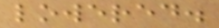lowered.
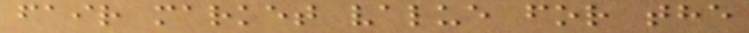fair market value for the
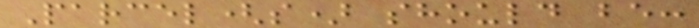Parcel(s) should be:
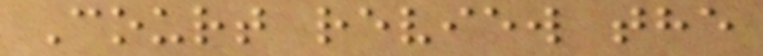Court review the
